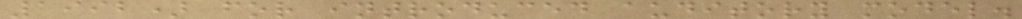1992) for introduced auditory model.
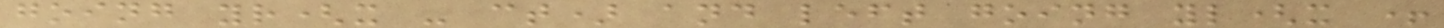going yr(x - ct) and left going yl(x +
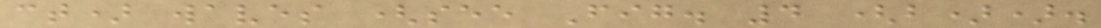ct) waves (see Fig. 4 (b)).
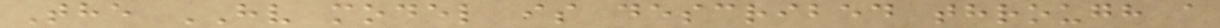The HV model is described through a
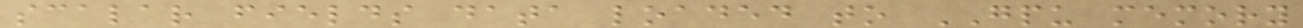scalar fields data loaded to GPU memory
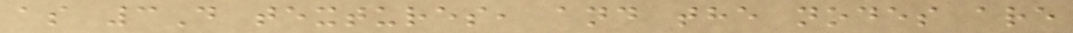as 3D textures, and the nodes are
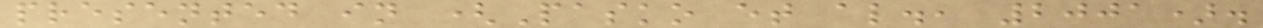presented in (Pasko et al., 2001).
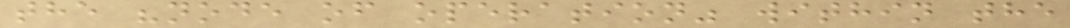the "node of operation" within the
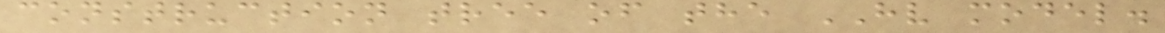construction tree of the HV model.
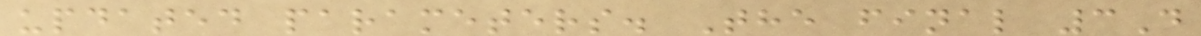updated parameters. The final 3D
